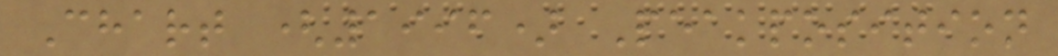Chart (1996) Peakposition
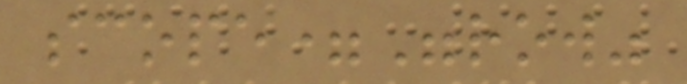scope="row"
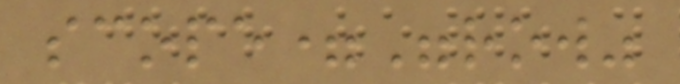scope="row"
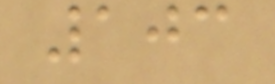103
